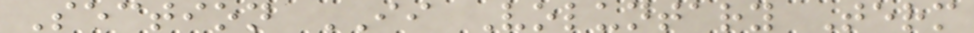Section II Voluntary Term
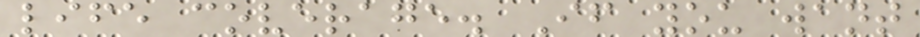life coverage. If you want
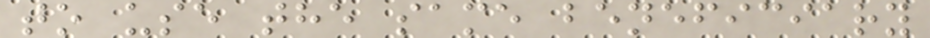to use the same beneficiary
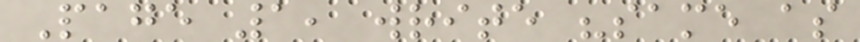Page 1, write "same as
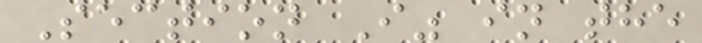Section I" in the
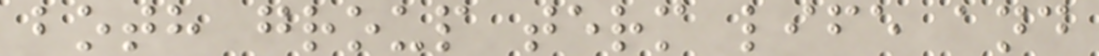both group term life and
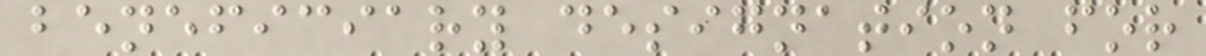beneficiary designation for
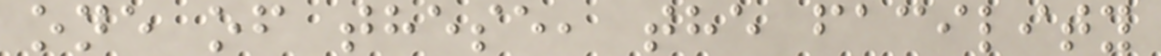one of these, the facility
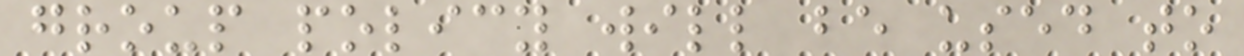group policy will be used to
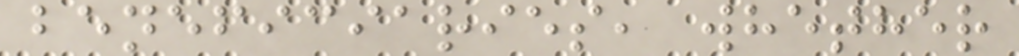beneficiaries, whether
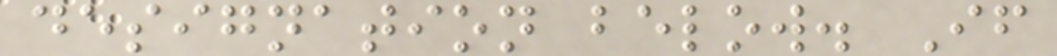designation below. If
